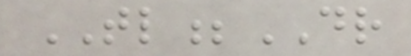TL;DR
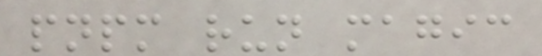pnpm run magic
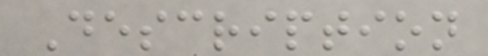Description
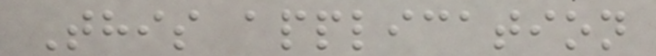This application
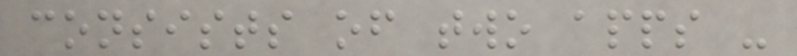consists of two apps -
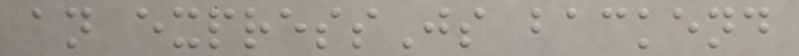an expressJs backend
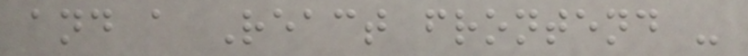and a React frontend -
